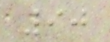90
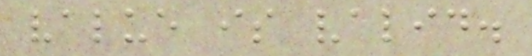value is valid.
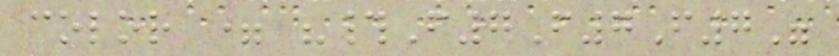color = "#F7F7F7"
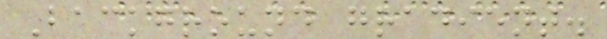Background gradient.
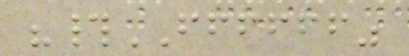"#FFFFFF"
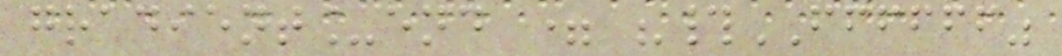gradient_end = "#FFFFFF"
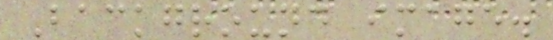Background image.
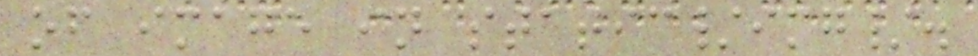of image in static/img/.
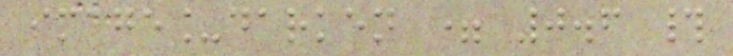image_darken = 0.6 #
